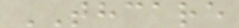THCARE
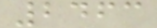2463
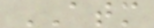ATM
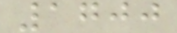1700
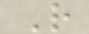R
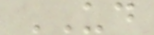UD
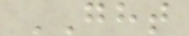GHT
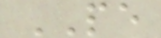PE
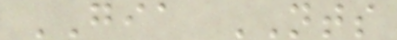GIA NTS
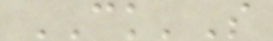CK'S
